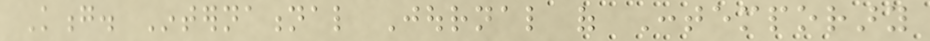Kong. International Journal of Contemporary
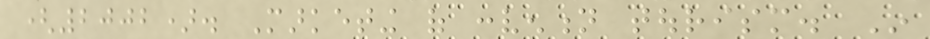(2002). Marketing of convention tourism. In
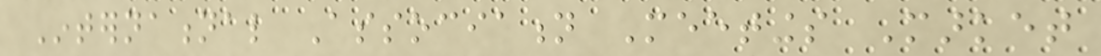International Association Meetings Market
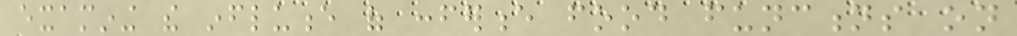examining the influence of conference food functions on
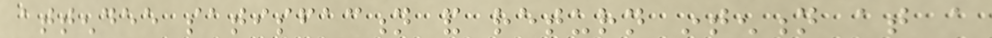attendee satisfaction and return intention at a
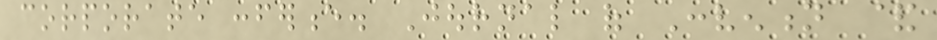corporate conference. Journal of Convention &
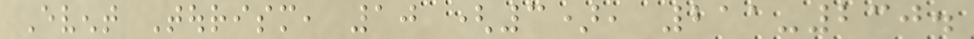Event Tourism, 10 (3), 211-230.
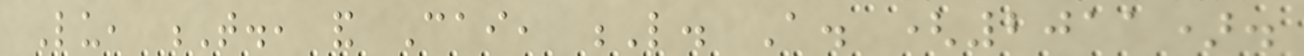Lu, T., and Cai, L. A. (2011).
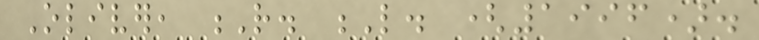Oliver, R. L. (1996).
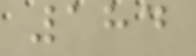184
